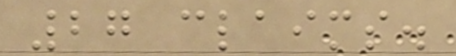27 claims.
